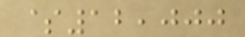$12,000
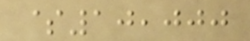$10,000
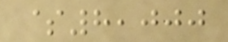$8,000
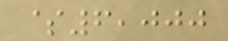$6,000
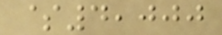$4,000
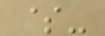$-
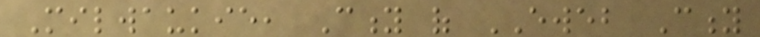Milwaukie, City of EWEB City
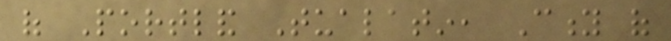of Portland Tualatin, City of
